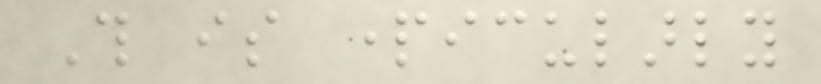This is particularly
